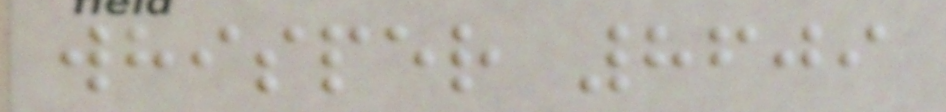whisper 8609
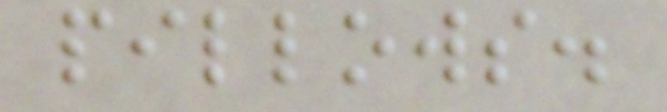pillows.
